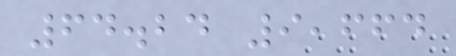64.24 9,664
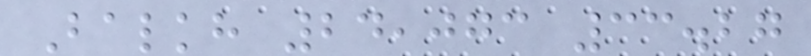Balkh 24,073 33.27
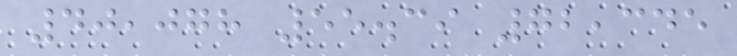40,078 55.39 72,345
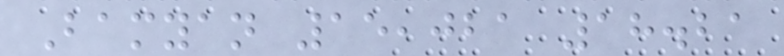Bamyan 15,021 18.21
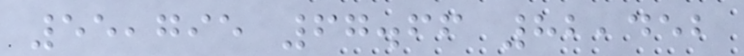55,795 67.66 82,452
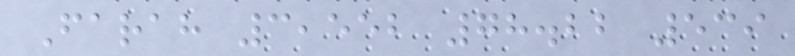Farah 3,552 78.22 539
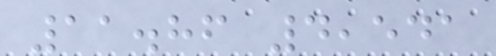11.86 4,541
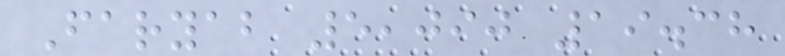Faryab 5,090 19.38
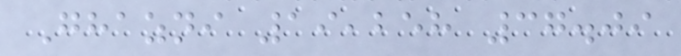Ghazni 19,258 37.09
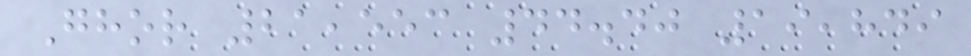Ghor 21,553 44.40 19,849
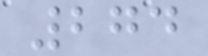274
